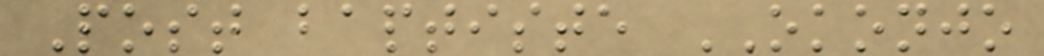Post baptiste OKONJO
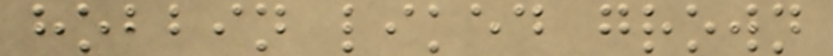hobbin liked grown
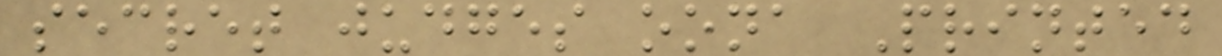secret judges oona Printed
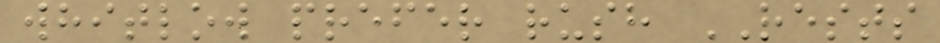whitlow prefer rush RESTS
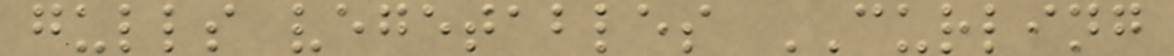gulls vegetables CURLING
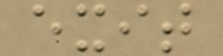exit
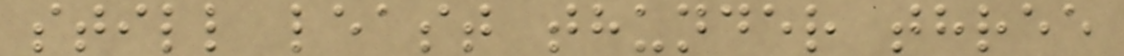still least thunder three
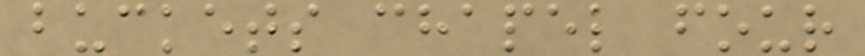buckets chapel four
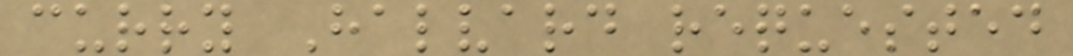curry Halvard requested
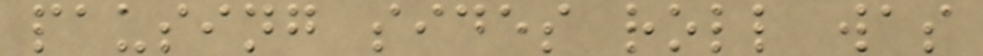pausing sides roll was
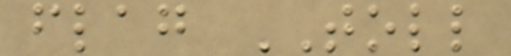flag TOLL
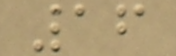16
